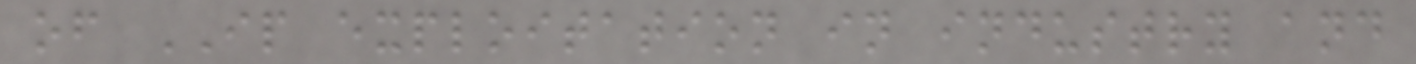of IP exploitation in industry and
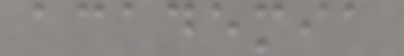academia
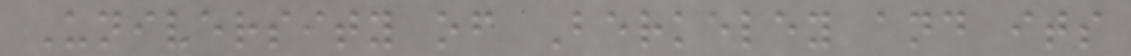University of Berkeley and its
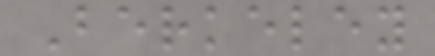Berkeley
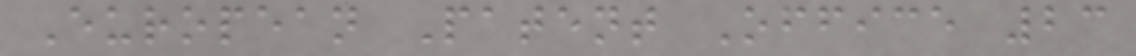European Patent Office 23
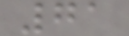71
